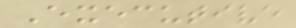Executive
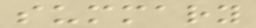summary
